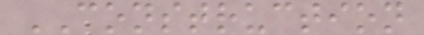CONSTRUCTION
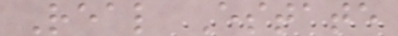Real Estate
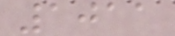1011
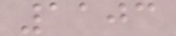1103
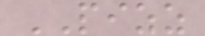PIZZ
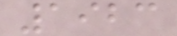1923
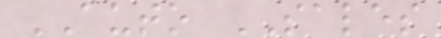AUTO SALES
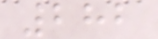282
